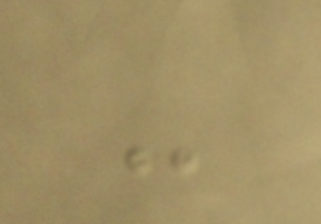-
